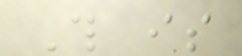This is
